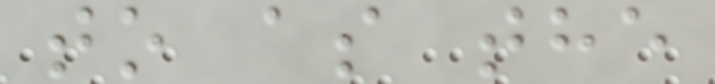to as the
